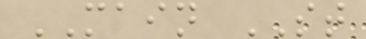MAIN ST
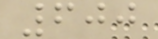600
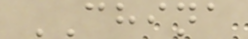CHINA
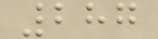287
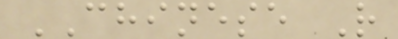CHINESE R
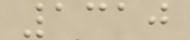1310
